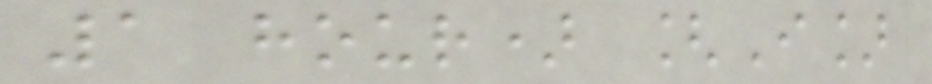1 hour) [I]
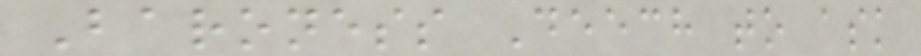Baroness Deech to ask
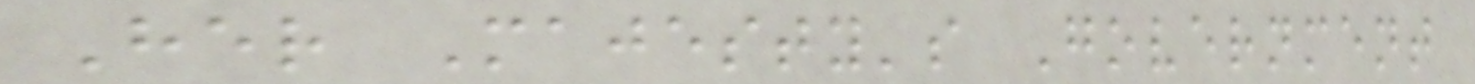Her Majesty's Government
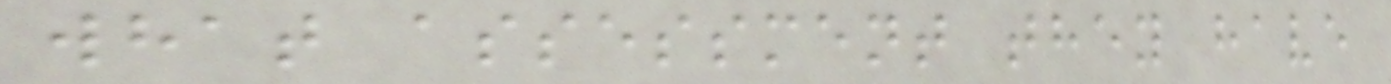what assessment they have
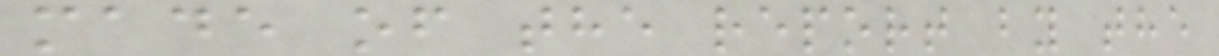made of the report by the
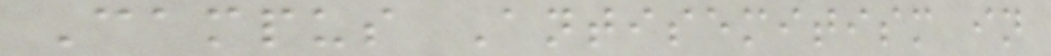Campus Antisemitism in
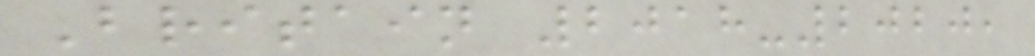Britain 2018-2020,
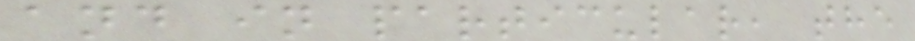and in particular, the
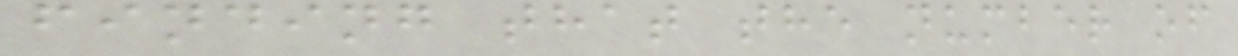finding that the number of
